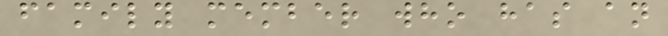family member who has an
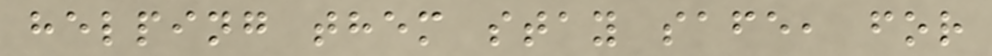helping them stay safe, for
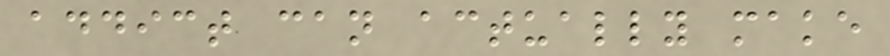addict can actually make
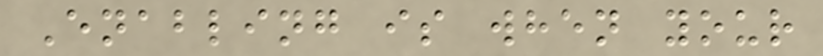Enabling is when your
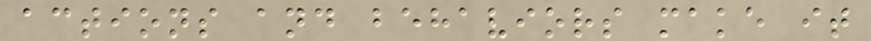actions and behaviors make it
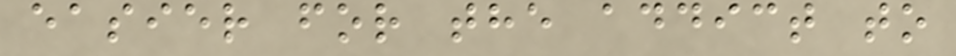easier for the addict to
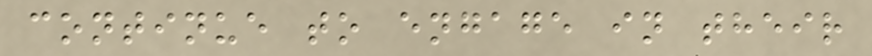continue to engage in their
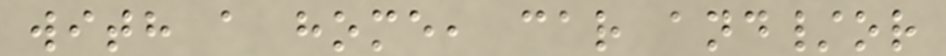with a home, car and/or
